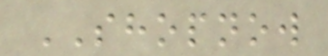SHOPNOW
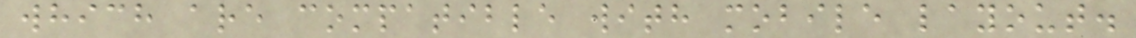which are compatible with mobile layout.
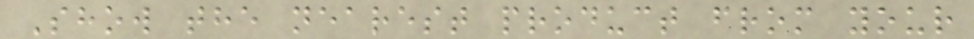Show the nearest product from your
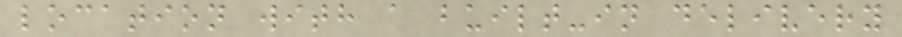location with a built-in delivery
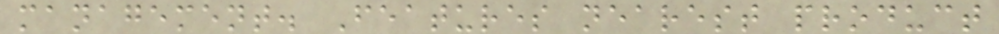management. Features nearest product
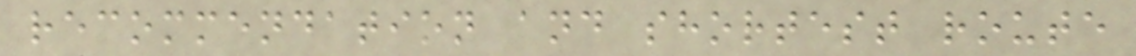recommendation and shortest route
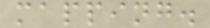mapping.
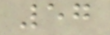57
